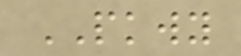PKWY
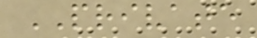PRIVATE
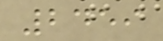2459
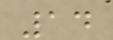14
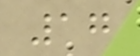17
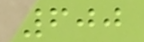600
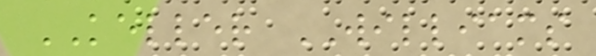KELLER WILLIAMS
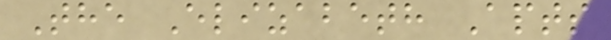The Elizabeth Apts
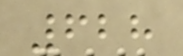628
